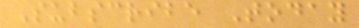Subscribe Today
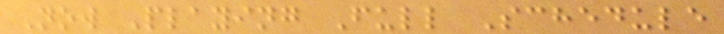Now Playing Full Schedule
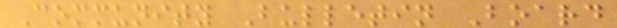Community Bulletin Board
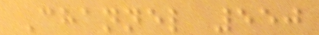Channel 550
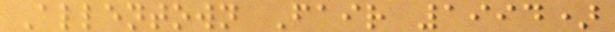Allentown Fair 1994)
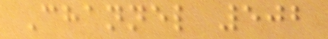Channel 502
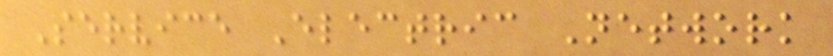Service Electric Network
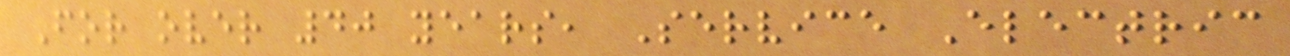For over 40 years, Service Electric
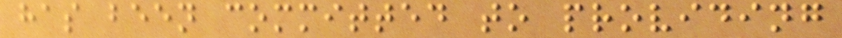has been committed to providing
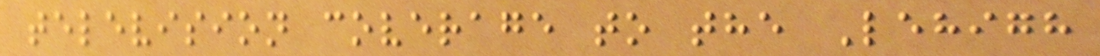television coverage to the Lehigh
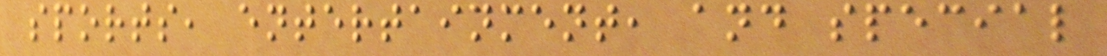sports, entertainment, and special
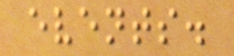events.
